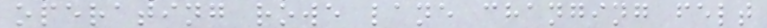operating rowe lane changing felt
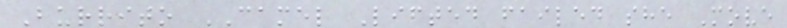Burrito CAMEL Lifted failed she Move
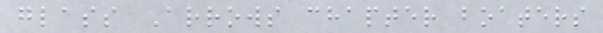glass Arrows chapter boaters
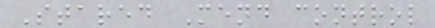Stared Mend control
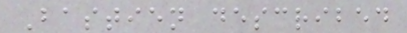Bastien described
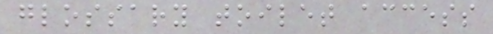glossary toilet access
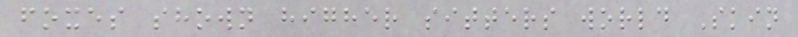foxes shown higher sitters world Skin
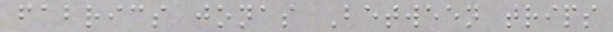fabrics jonas Between trips
